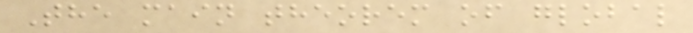The main theorem of global
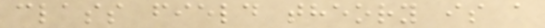class field theory is a
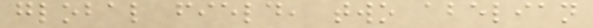global field, two abelian
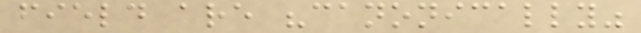field are "canonically"
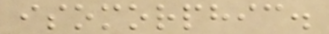isomorphic.
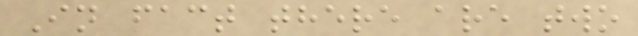In fact there are two
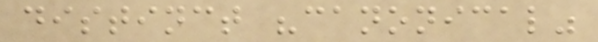distinct "canonical"
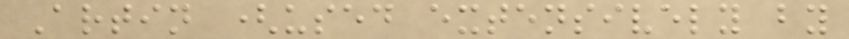Artin (used extensively by
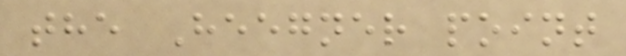the Heegner point
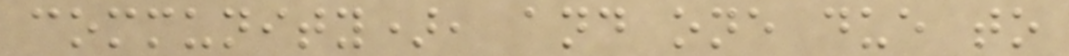community), and one due to
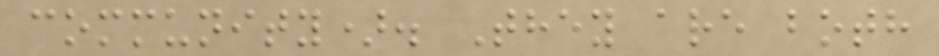community). They are both
